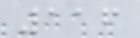116
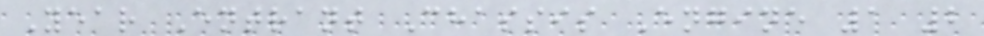Year Entrant Chassis Engine 1 2
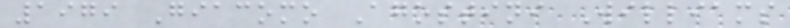1979 Giacomo Agostini Williams
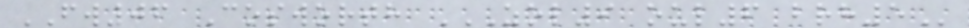FW06 Cosworth ZOL9 OUL6 BRH5
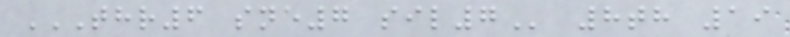THR6 SNE7 SIL7 8th 19
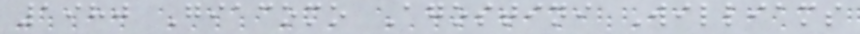1980 Giacomo Agostini Williams
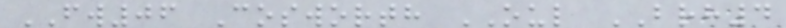FW06 Cosworth OUL BRH4
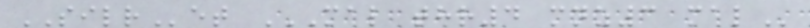SILRet MAL THR4 MNZ3 MAL
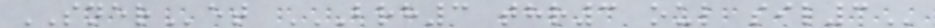SNERet BRH3 THR3 OUL SIL3
